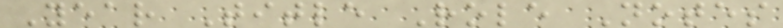Year Title Role Notes
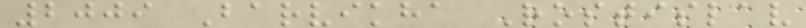2009 Barvikha Rostislav
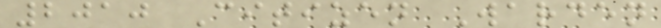2010 Citizen Warden
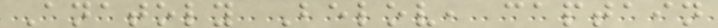Anatoly Belov, captain
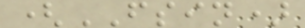(FSIN)
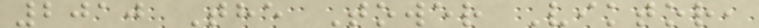2010 The Tower Viktor,
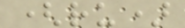(ru)
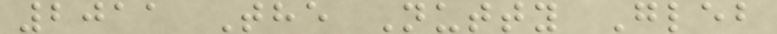2011 The Nutty Gleb
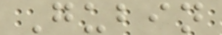Gubin
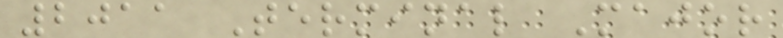2011 Terminal Major
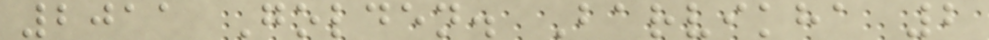2011 Golden. Barvikha 2
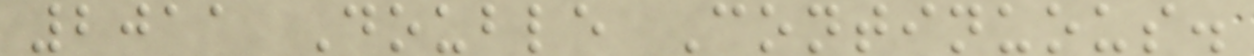2011 Double Continuous.
